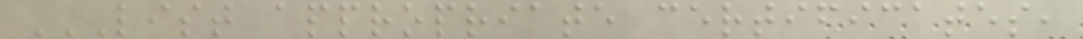LIST APPROPRIATE CERTIFICATES,
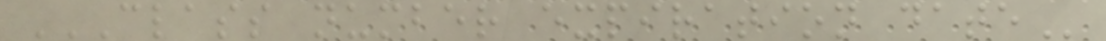CLASS NUMBER EXPIRATION DATE
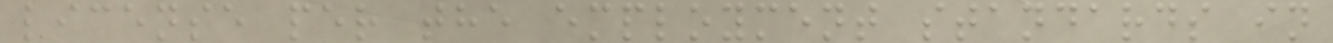license per the employment standards in
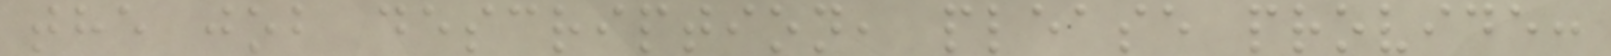the job description, please provide:
